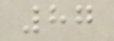87
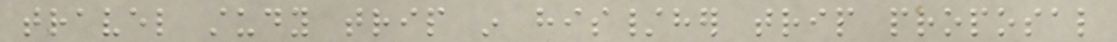travel study trip in his/her trip proposal
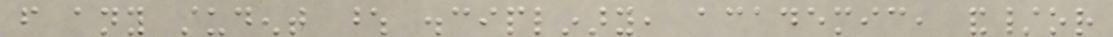from any student whose disciplinary, academic, and/or
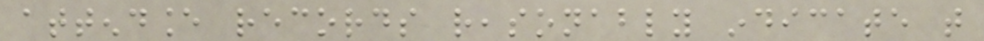attendance records reasonably indicate that
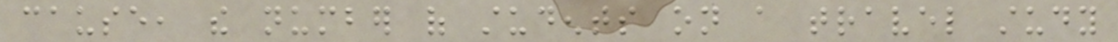cause, the number of students on a travel study
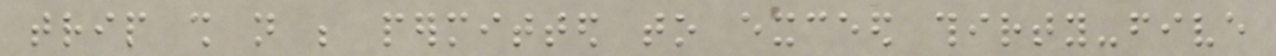trip shall not be permitted to exceed thirty-five
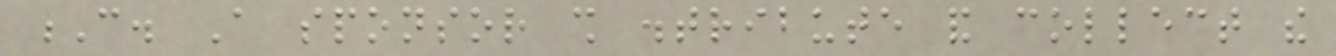C. A sponsor shall distribute and collect the
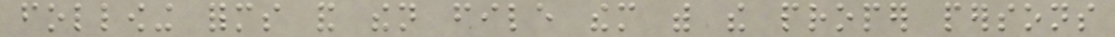following forms and then file them with the proper persons
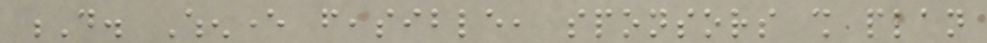D. Whenever feasible, sponsors shall plan
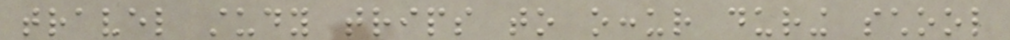travel study trips to occur during school
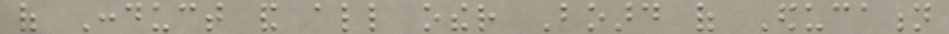of Conduct and all other Board of Education
